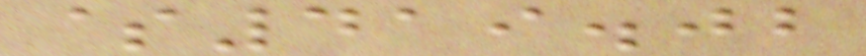$419.02
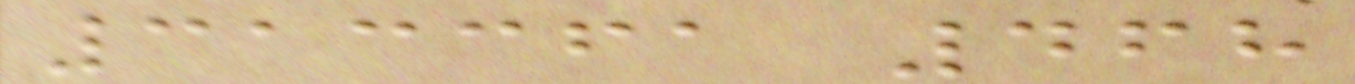313361 468
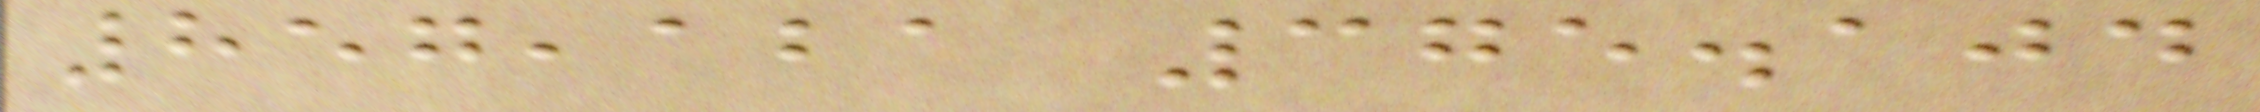857,121 375.104
